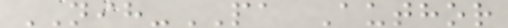NIH-PA Author
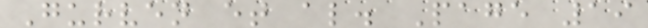Gurven et al. Page 19
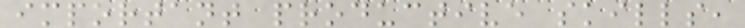important productive skills,
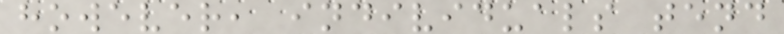however, individuals tend
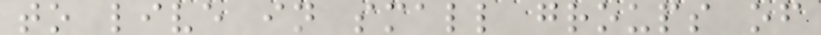to live in small groups of
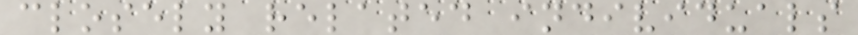closely related individuals
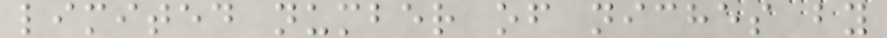limited number of niches by
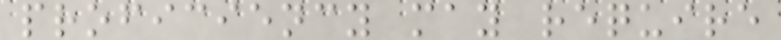proficiency may require
